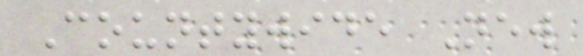Countywide New
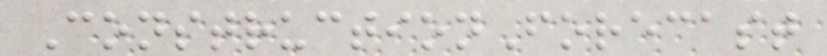ConstructionForecast
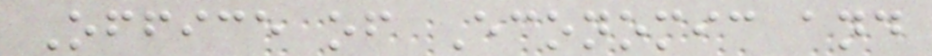Office of Economic and
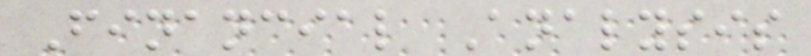Financial Analysis
